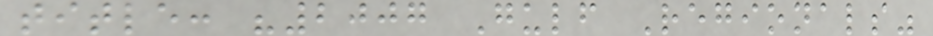title: "2007 Gulf Regionals"
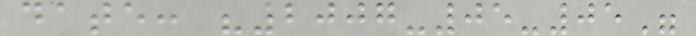date: "2007-05-05"
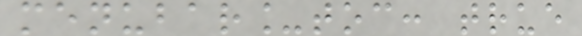menubar_toc: true
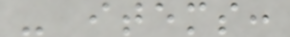- items:
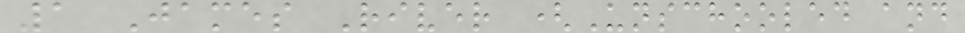1 James River (Unschooled and
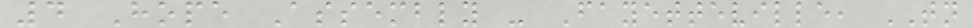4 Hope Assembly - Fayetteville, TN
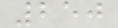250
